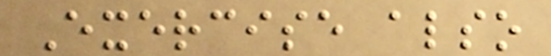Exercise also
